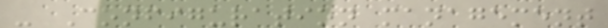- Configuration management
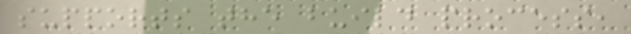supports the build process,
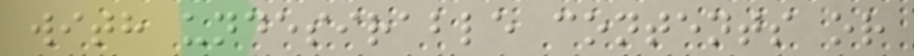with undesirable contents or
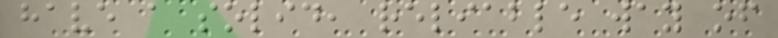have a solid, reliable way of
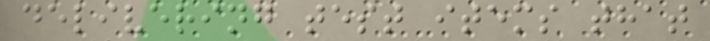delivering test items that
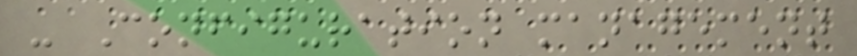- Configuration management
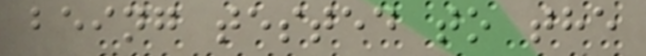being tested to the
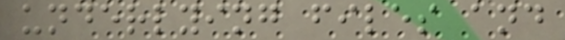underlying files and
